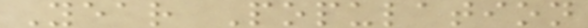Year Population
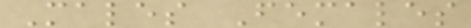Males Females
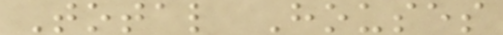Total Houses
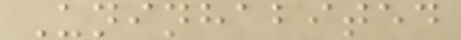Uninhabited
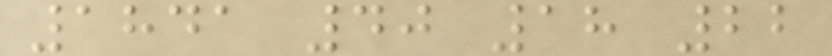1841 40 18 22
